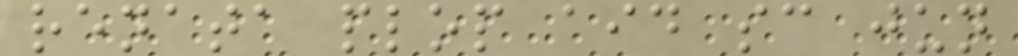renata plop aid sc jun
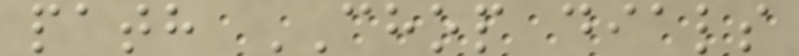path CHOP dials
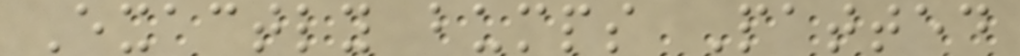Exactly bumps Patted
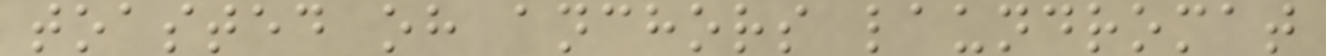toasted oh anchors laundromat
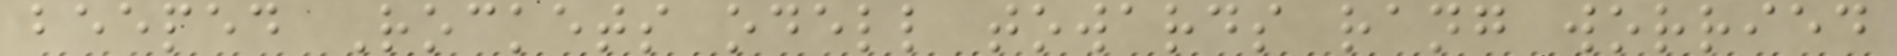beeped Rockets odell towards rang worried
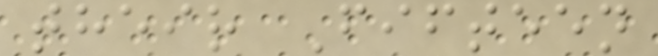their Fifteen
